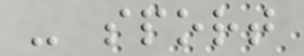- sport
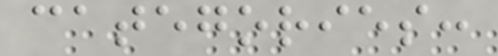categories:
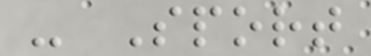- Sport
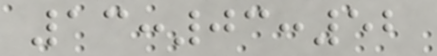13:03:52
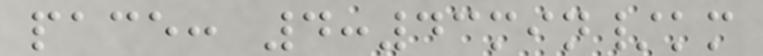pace: 4:43min/km
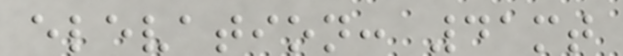elevation: 41mt
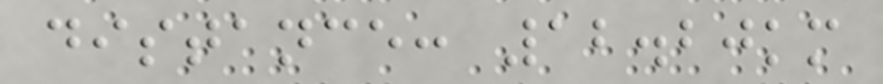distance: 12.20km
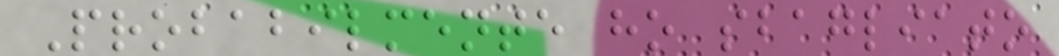Probabilmente ho sbagliato
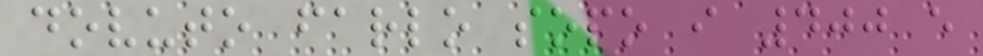dovuto farlo sopo i 400 e
